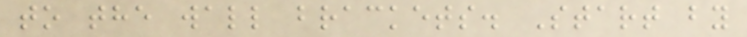to the wall brackets. Start by
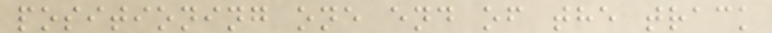positioning one end of the track
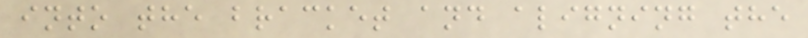into the bracket and aligning the
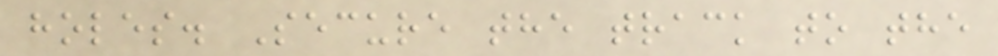holes. Secure the track to the
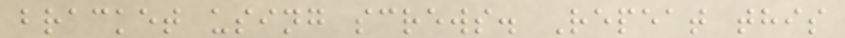bracket using screws. Repeat this
